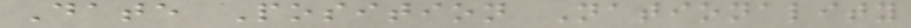Date Position Nationality
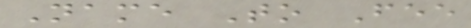Name To Fee
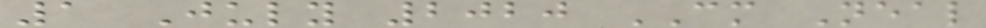1 July 2020 CM Neal
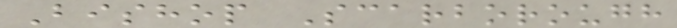Bishop Scarborough
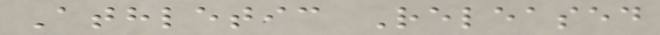Athletic Released
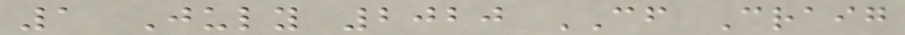1 July 2020 CF Craig
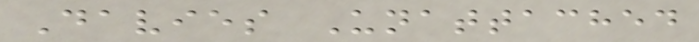Davies Unattached
